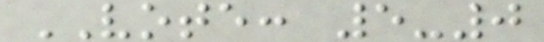VOTE: 5-0
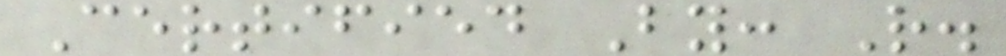Certified By: R.
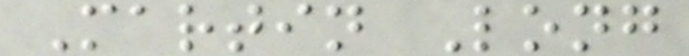Martin Long
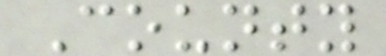County
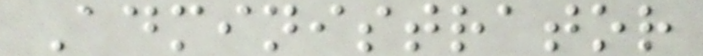Administrator
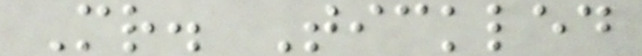Mr. Tickled
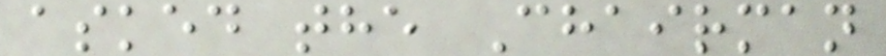asked the Chairman
